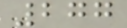277
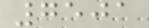7501
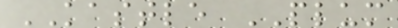KASTLE PLUM
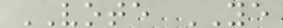VOTE YE
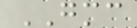GMC
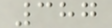387
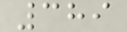389
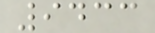9433
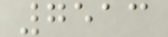7513
